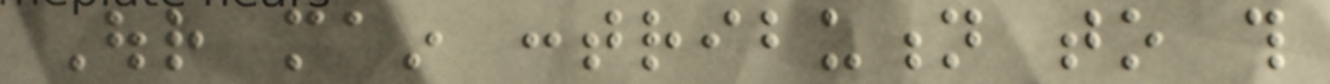Our main contribution to this
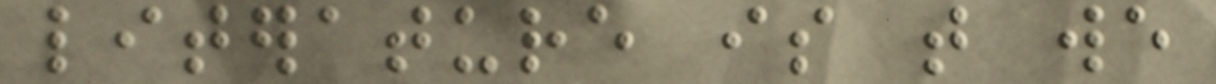literature is that we
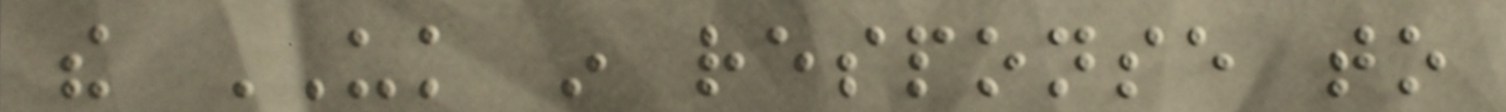the UK in response to
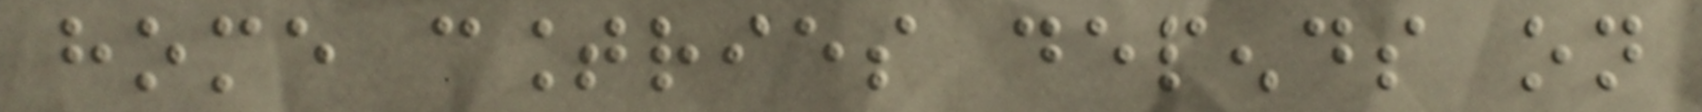home countries depends on
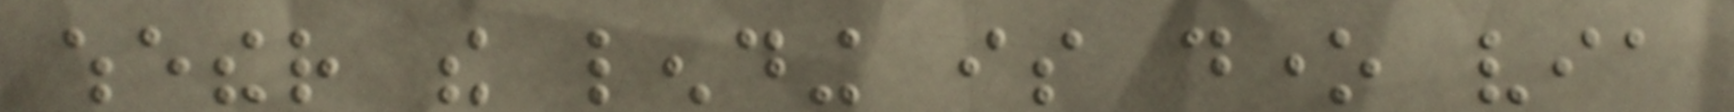whether the lending is done via
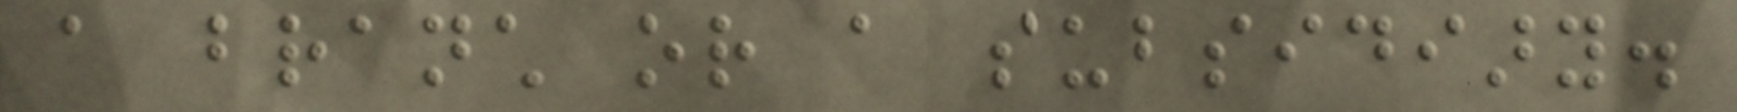a branch or a subsidiary.
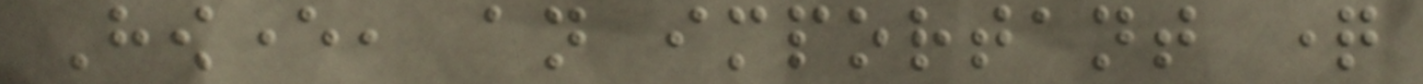However, an important question
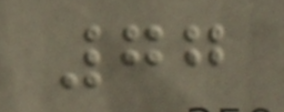77
